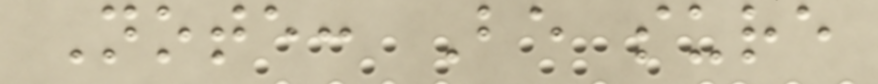Note: Be sure
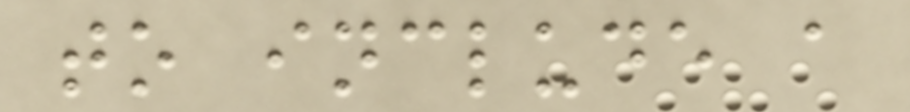to include a
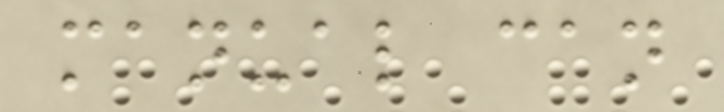manual can
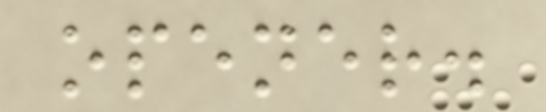opener.
